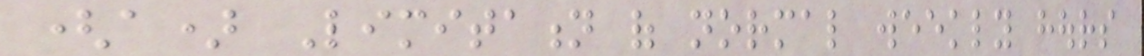(a) Limitation of normal weekly hours
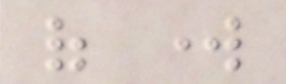of work
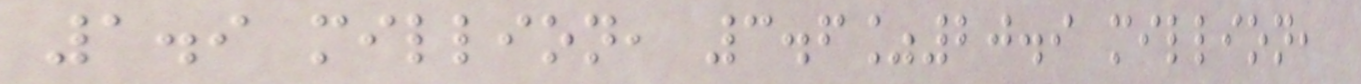1.9 million, 3.6%20.9 million,
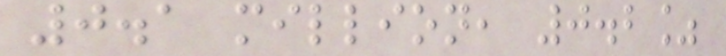0.1 million, 0.2%
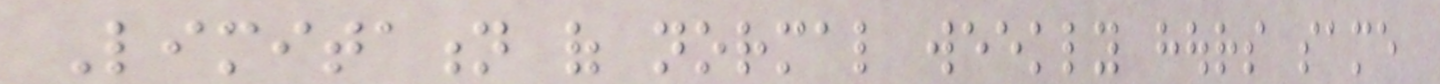Limitation of normal weekly hours same
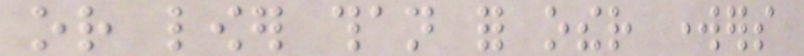or lower than for other workers
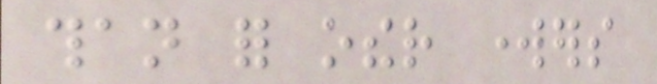than for other workers
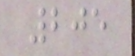205
